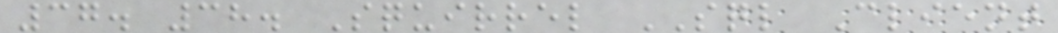37. 38. Squirrel SQL Client
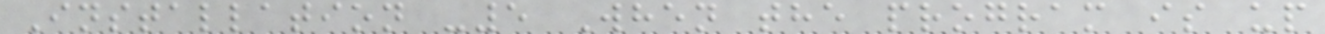Installation -5 When the program is up
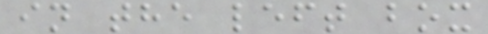in the left box
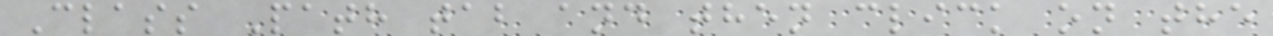Class Path tab and then click on the
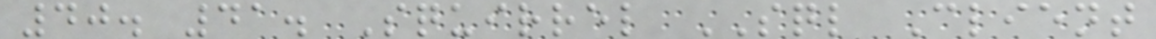40. 41. Squirrel SQL Client
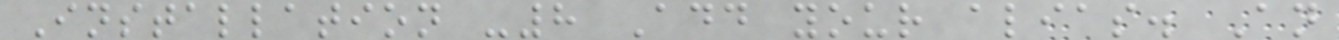Installation -8 Add your alias. An
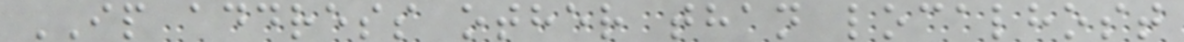IP address other than localhost
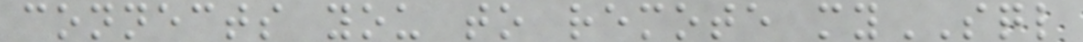connects you to remote mySQL
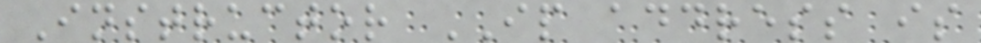Instructor IP address is
